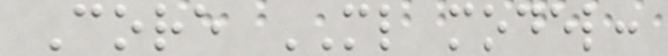Core ML model:
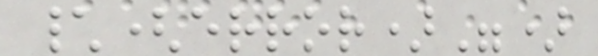\(error)")
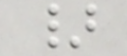}
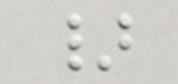}
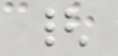{
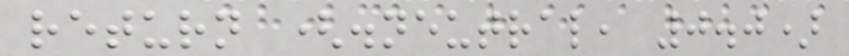return (.neutral, 0.0)
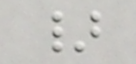}
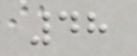48
